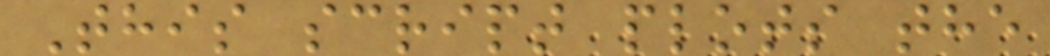This script plots the
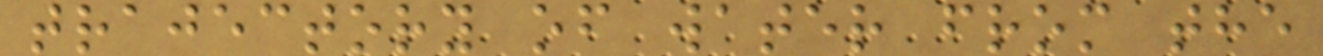trajectory of water from the
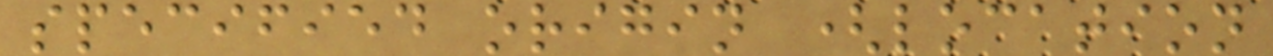specified origin (location
